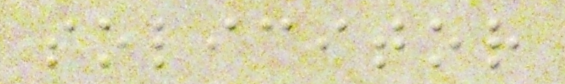solicitor
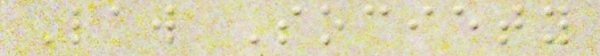Law Society
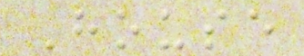House
